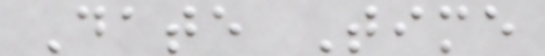Date Time
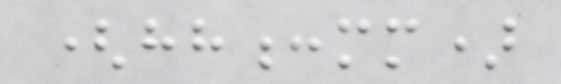(hh:mm)
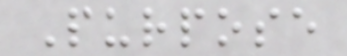Purpose
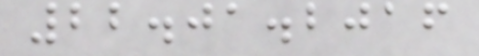22.01.2016
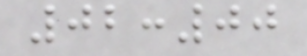02:00
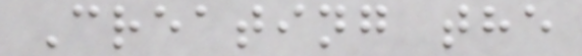Creating the
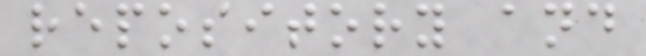repository and
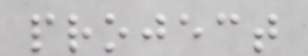project
